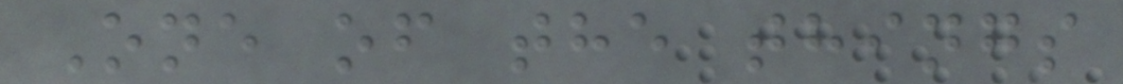One of the things
